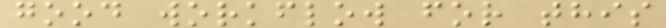good workflow for this
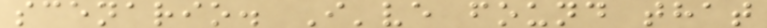scenario. I've found that
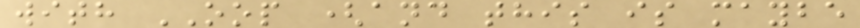with OOP (and this is maybe
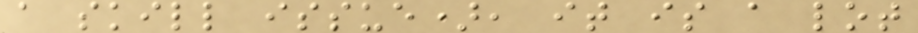a skill issue), it is a lot
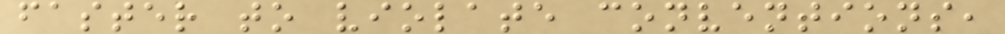faster to violate conventions,
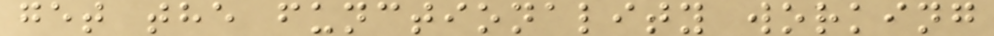get the functionality working
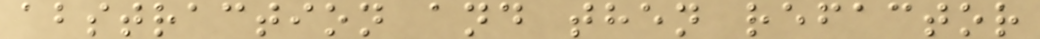abstraction and then refactor
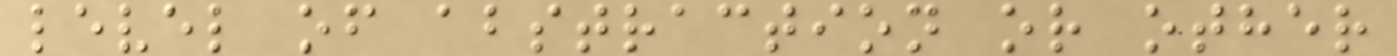level of abstraction or other
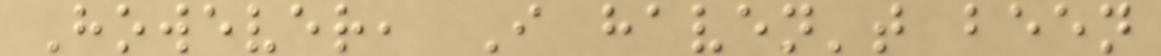However, I haven't been
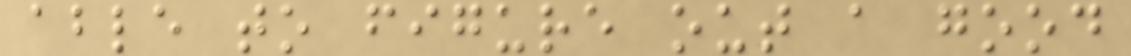able to figure out a good
